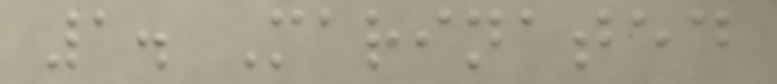1. Marinated
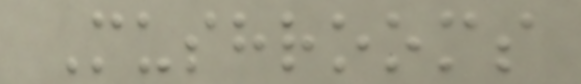Mushrooms
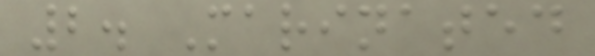2. Marinated
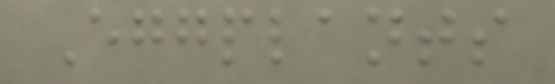Eggplants
